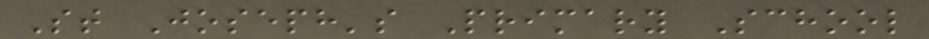St Joseph's Primary School
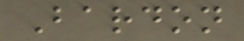Bardon
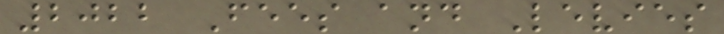2022 Fees and Levies
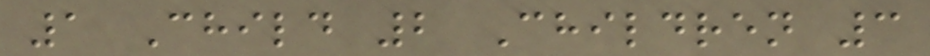1 Child 2 Children 3
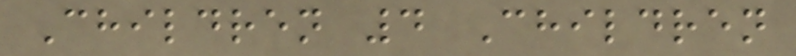Children 4 Children
